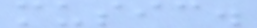music.
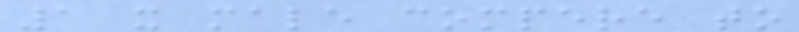1 x male compere to
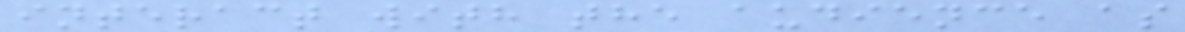interact with the audience as
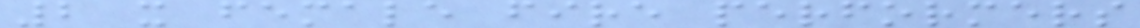2 x female fire performers
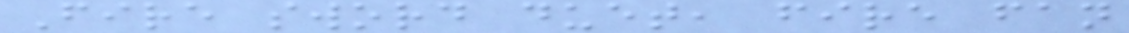Fire sword duet, fire fan
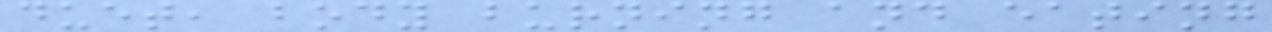duet, body burning and eating
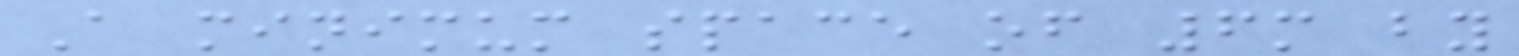A minimum space of 6m by
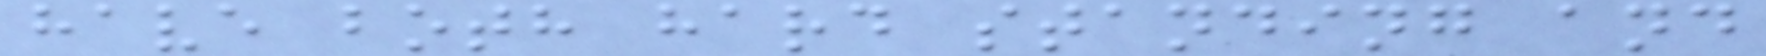have both hard standing and
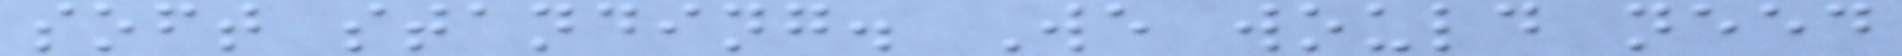soft standing. We would need
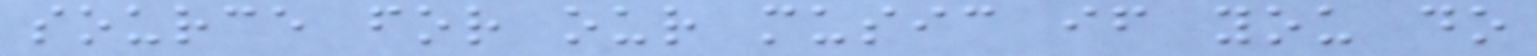source for our music if you do
